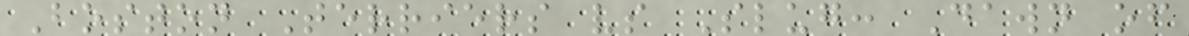Boston Terriers vs Slug: Dawn of
